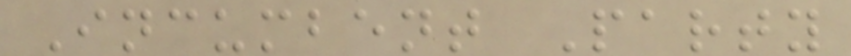Incumbent Party
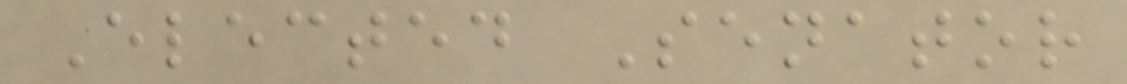Elected Senator
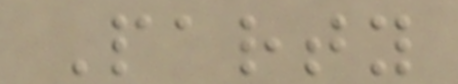Party
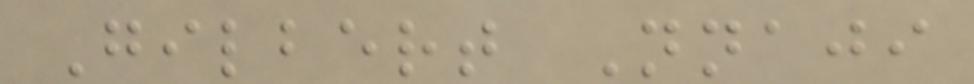Gilbert Nnaji
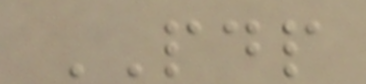PDP
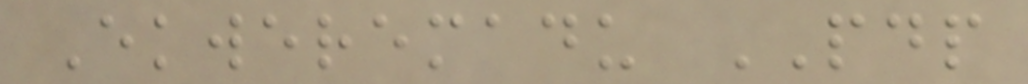Ekweremadu PDP
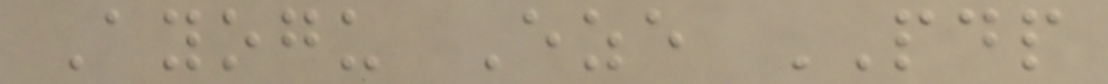Ayogu Eze PDP
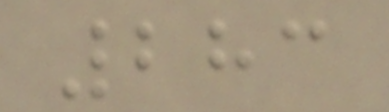283
